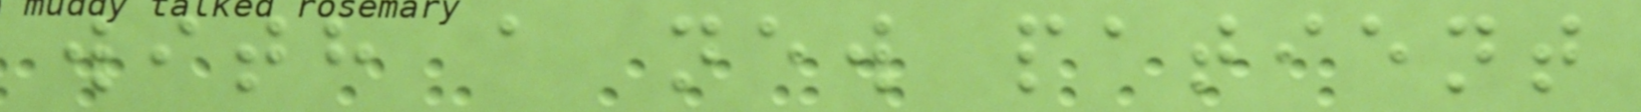with a new patient
